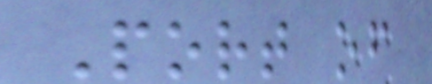Port of
